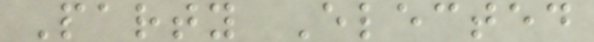Party Elected
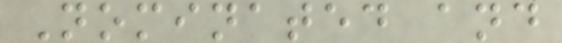Nominated and
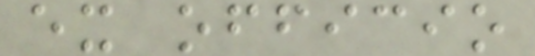ex officio
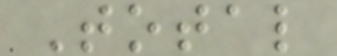Total
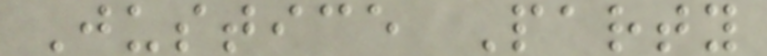Justice Party
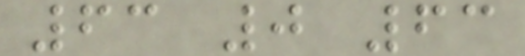63 0 63
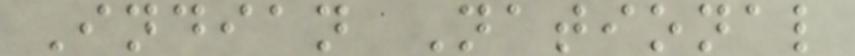Indian National
